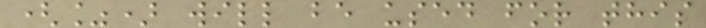(%) will be used for this
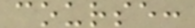course:
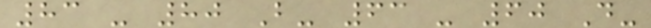83 - 80 B- 63 - 60 D-
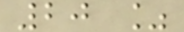20 %
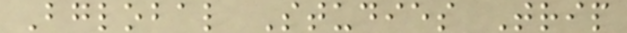Bglobal Studies Trip
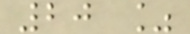20 %
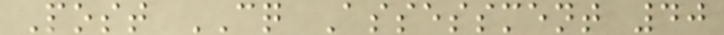Post CQ Assessment 40
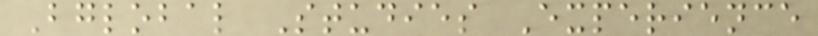Bglobal Studies Experience
